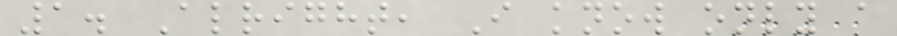1. Alright, I know only a
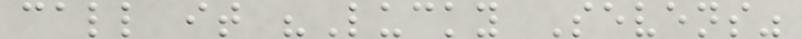call it "Lucky Sevens"
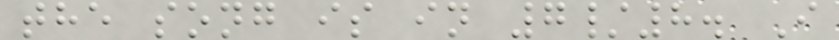the song is in 7/8. I
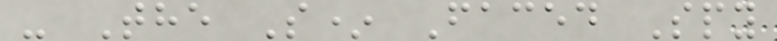- The S* Faced Spy
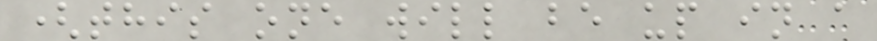(this one will be up in a
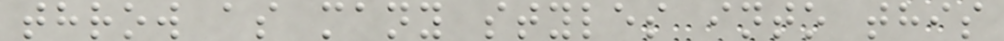throw as many styles into this
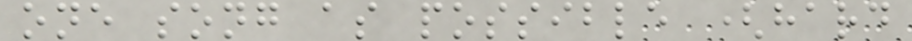one song as possible (hard
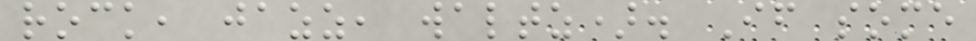rock, jazz, waltz). If some
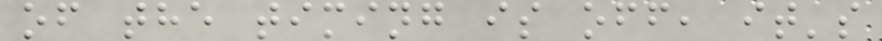of the timing is off, it's
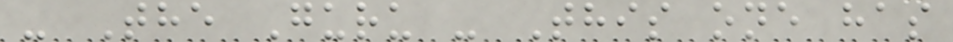- The Guru - This one has
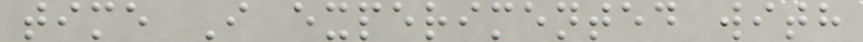time I experimented with
